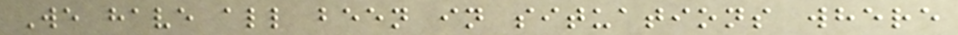We have all been in situations where
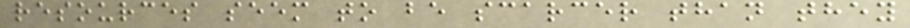resources seem to be scarcer than they
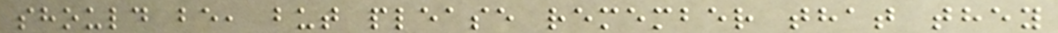should be, but please remember that they
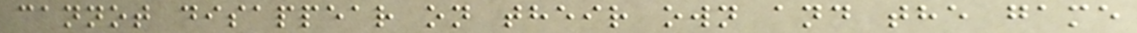cannot disappear on their own and the game
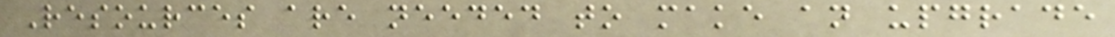Resources are needed to make an upgrade
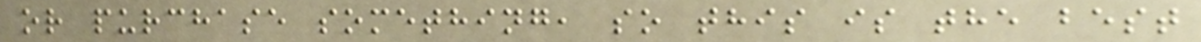or purchase something, so this is the best
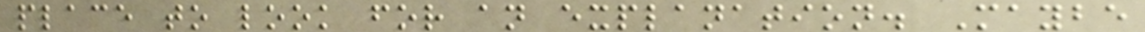place to look for an explanation. Maybe
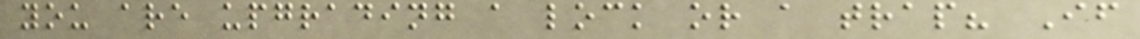you are upgrading a lock or a trap? If
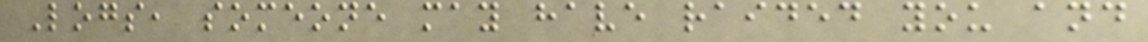Logs, someone may have raided you and
